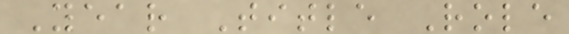Year Title Role
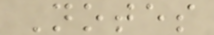Notes
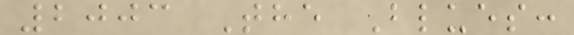2003 The Blues:
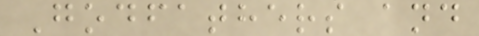Godfathers and
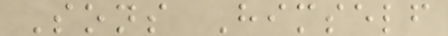Sons Himself
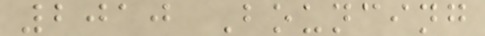2010 Bouncing
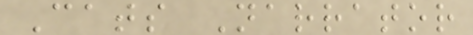Cats Narrator
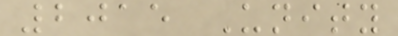2015 Unity
